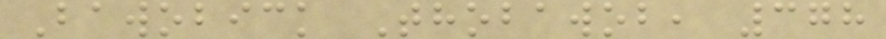Bawobick Thobawob, 378
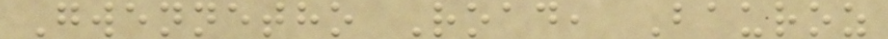Gwennetho Road, Bauroz
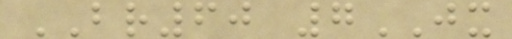BR60 7JX
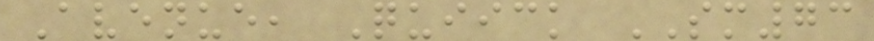Avenue, Quiick SM73
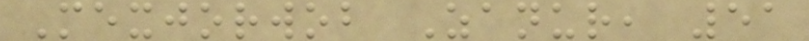Mexjorwob Zanur, 51
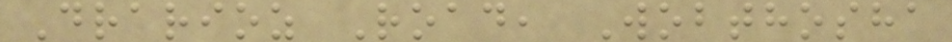Drarioz Road, Wobthosha
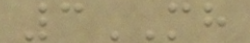3MH
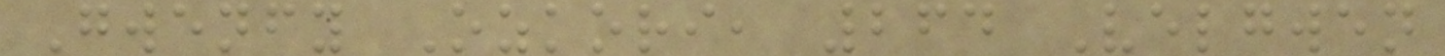Gwenfy Ozkori, 264 Velgwen
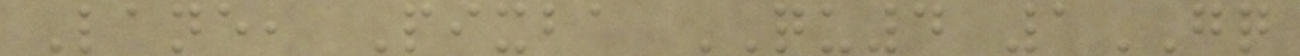Lane, Pixba QU4 1GQ
